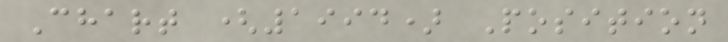Chart (1994) Position
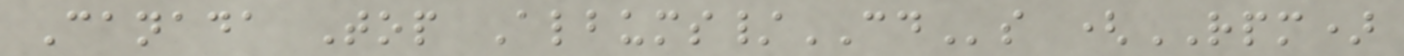Canada Top Albums/CDs (RPM)
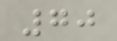70
